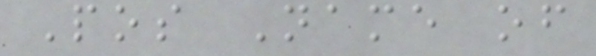Pos Name of
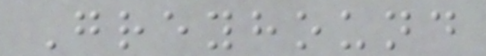Greyhound
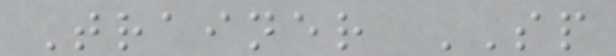Trainer SP
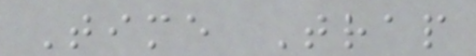Time Trap
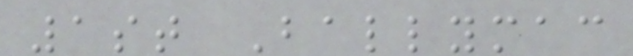1st Ballymac
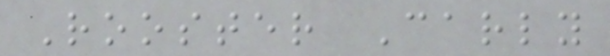Rooster Carly
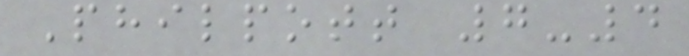Philpott 7-4
